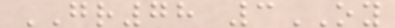GR78 3OY
